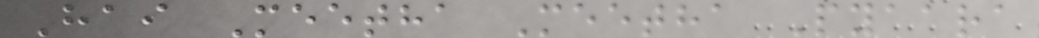Hai Meetha Meetha Pyaara
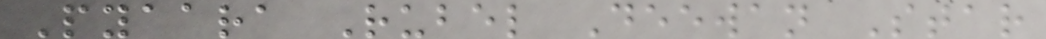Pyaara Rubel Deewan Star
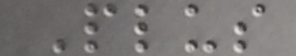Plus
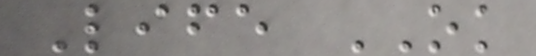Life OK
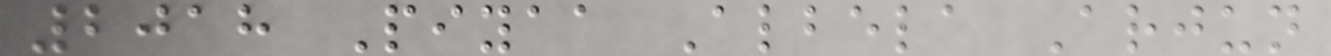2018 Piyaa Albela Arjun
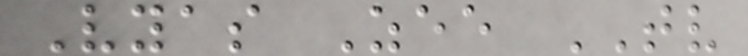Vyas Zee TV
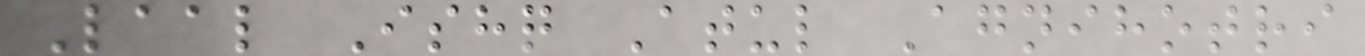Laal Ishq Atul Agnihotri
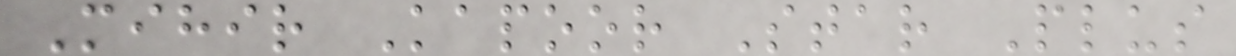Mihir Kapoor Star Plus
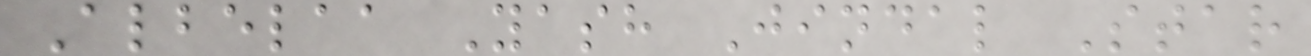Albelaa Yash Jindal Star
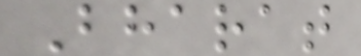Bharat
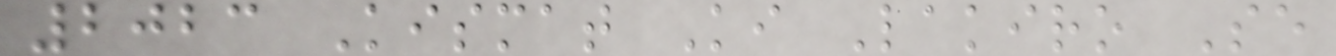2023 Kismat Ki Lakiro Se
